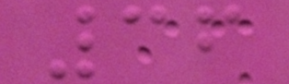36
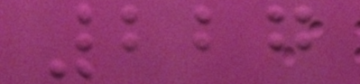227
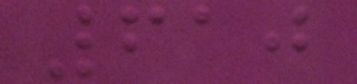610
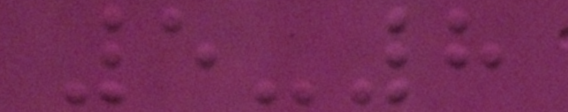5-8
